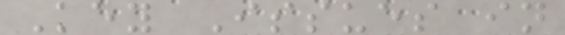Key Issues in
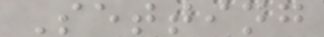Setting
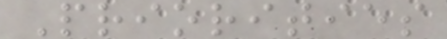Priorities
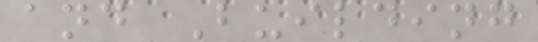and Building
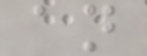an
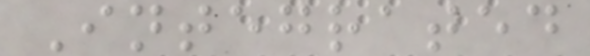Integrated
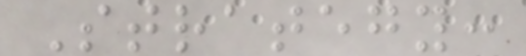Strategy:
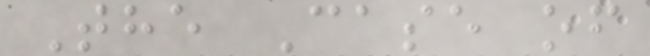The Case of
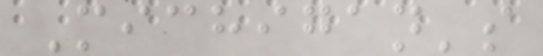Michigan's
